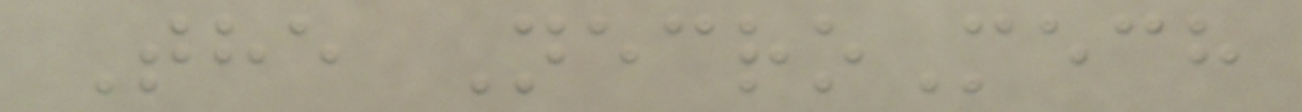The NecroMech
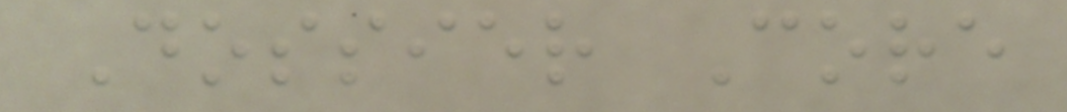Dossier Core
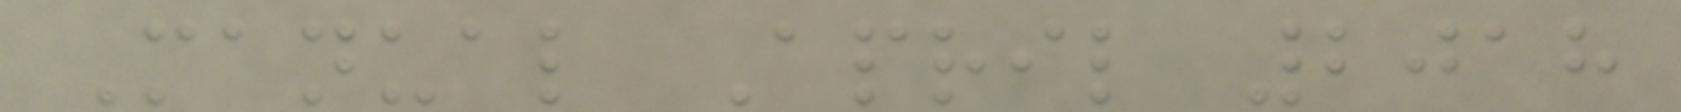Manual April 2018
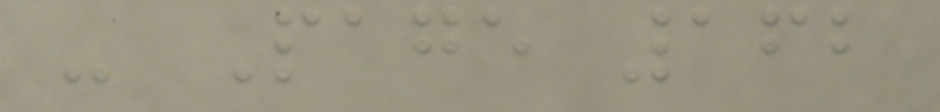- Page 162
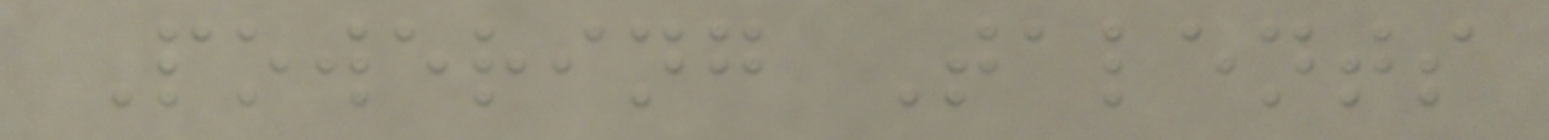Powering Talents
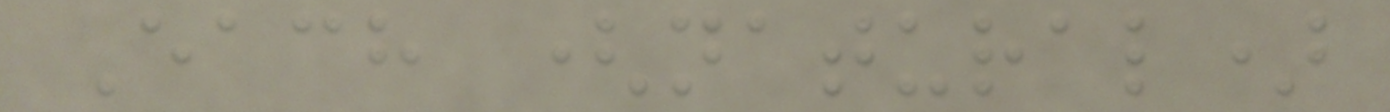Each (natural)
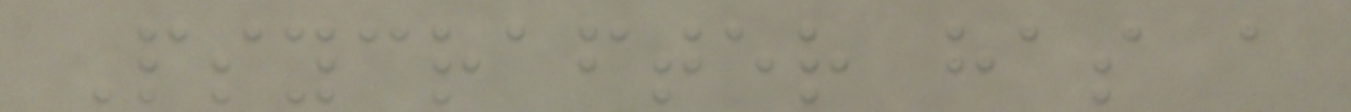Psycrafter has a
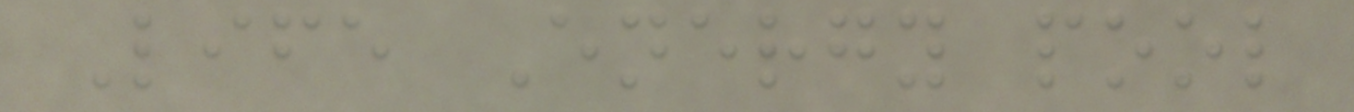Life Energy pool
